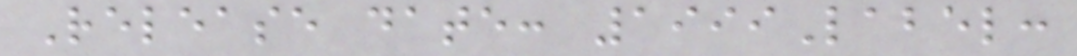Release date: 1999Label:
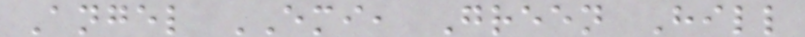Angel EMI, Green Hill
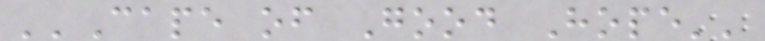''Cape of Good Hope''
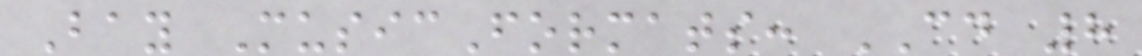Bay MusicFormats: CD 8
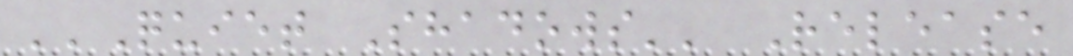''Quiet Shadows'' Release
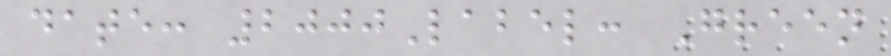date: 2000Label: Green
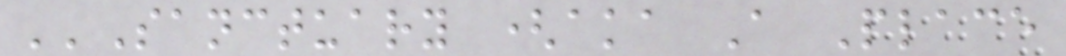''Sanctuary (aka A Place
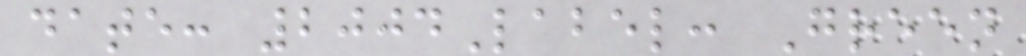date: 2004Label: Green
